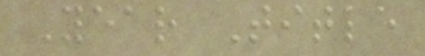Year Title
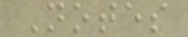Notes
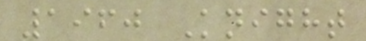1960 Knight
